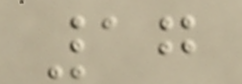17
